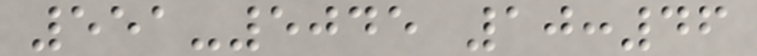551-5045 10:46
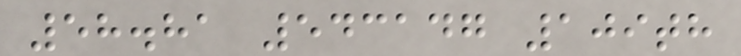58.81 543147 109th
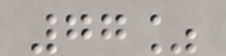77%
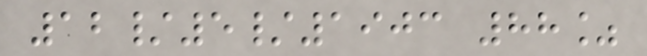12/5/1903 88%
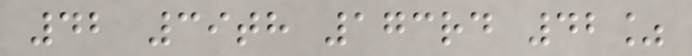42 39th 173rd 42%
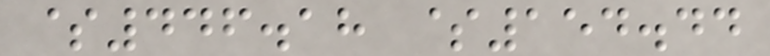$446.18 $154.44
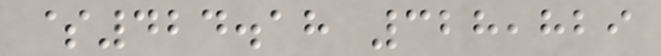$424.18 328,829
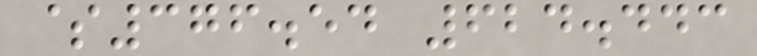$376.54 624.443
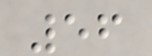56
